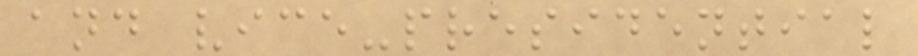and vice-presidential
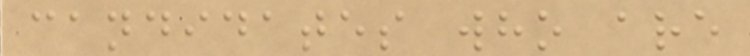candidates who are
